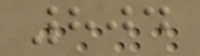804
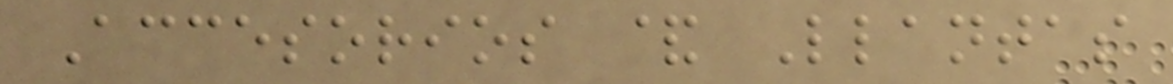Accesorios & Llantas
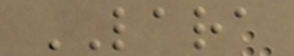LARA
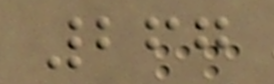267
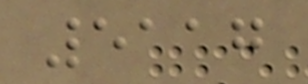5117
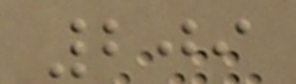209
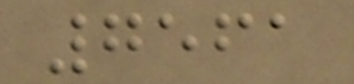7561
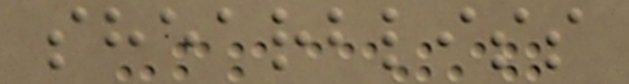shearbliss
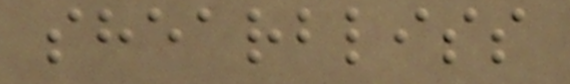shearbliss
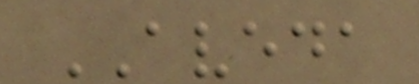AVEDA
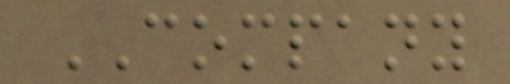COMPANY
